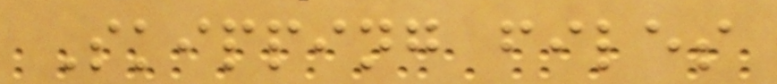Skipping files
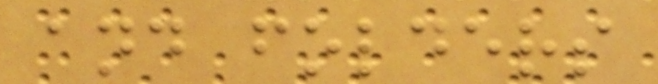and folders
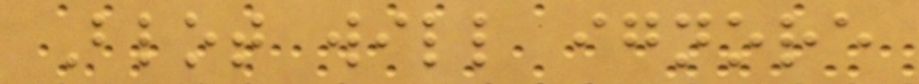Blot will ignore
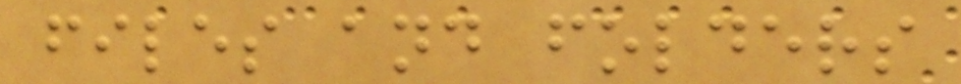files and folders
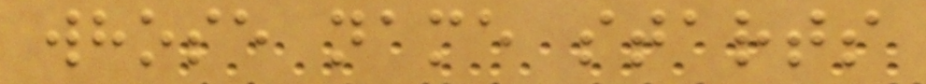whose name starts
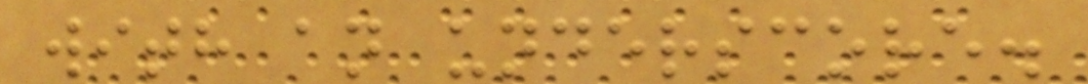with an underscore.
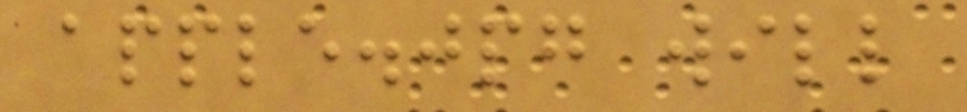apple.jpg will
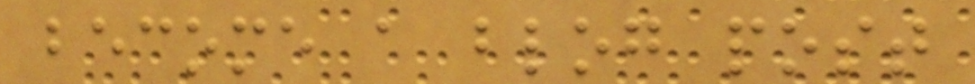become a blog post
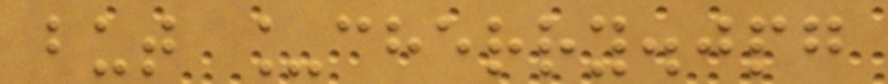but _cherry.jpg
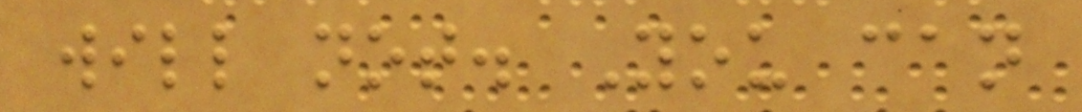will not. You can
